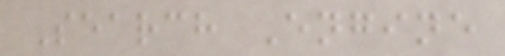Search Engine
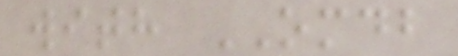with OMDB
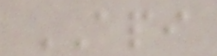API
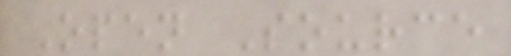Open Source
